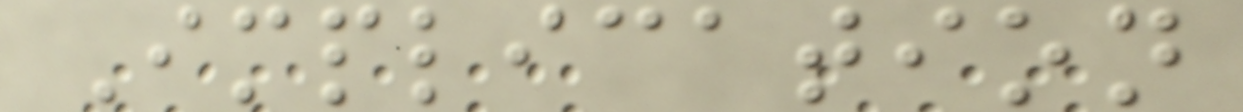Implication
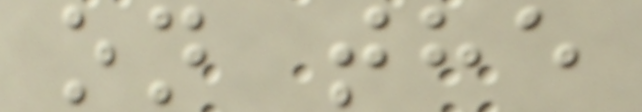on the
